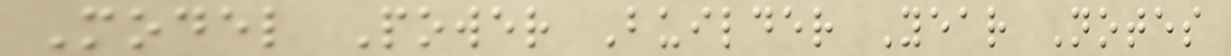Model Power Builder Year Notes
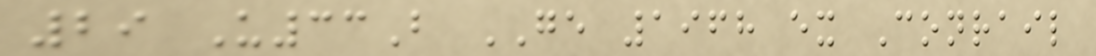29 U33B GE 1968 ex Conrail
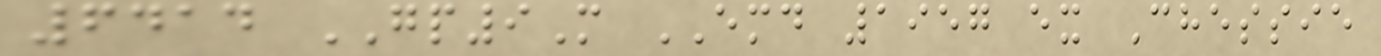6414 GP9M EMD 1957 ex Chessie
